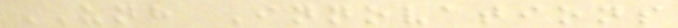UNH Innovations
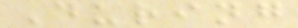During
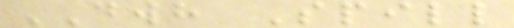DWH Spill
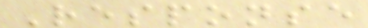Response
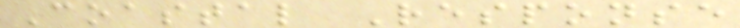Coastal Response
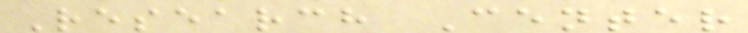Research Center
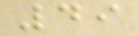49
